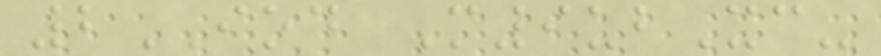2IOD M9ubXc-
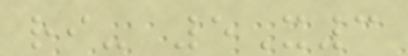ri- 5X3
